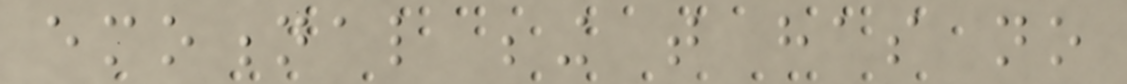emotional being that has no
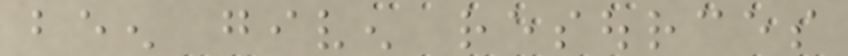been given resources
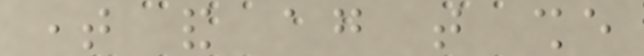time and again that she
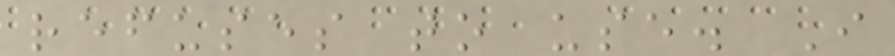refuses to use. I
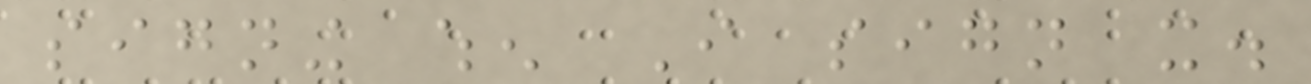signing when I sign it.
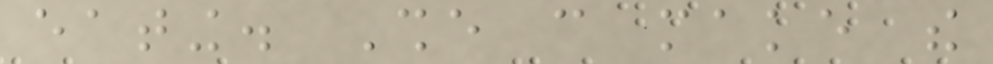eating. She can make the
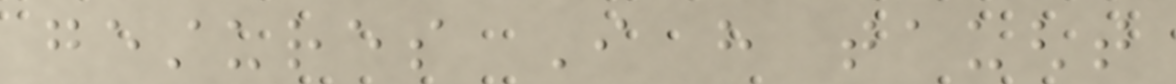gestures I have taught
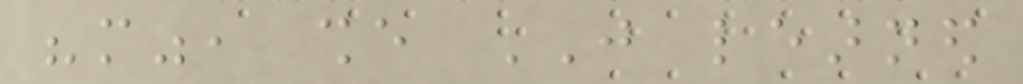"more", she JUST learned
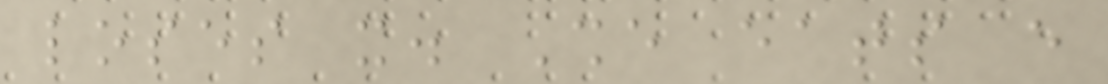loses it. She eats every
